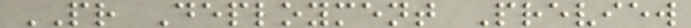PR Deployment Preview
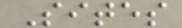Sites
